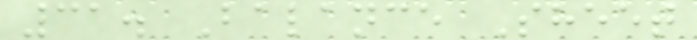31. Balance Sheet
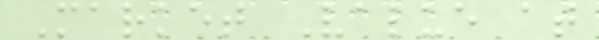Market Value at
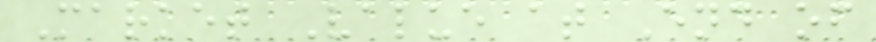Market Value at End of
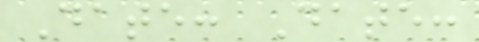Date: Date:
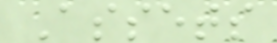Assets
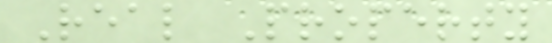Real Property
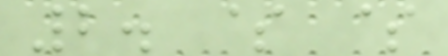2. $ $
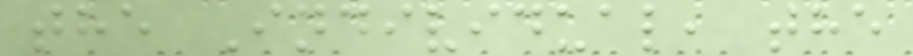the Individual, the
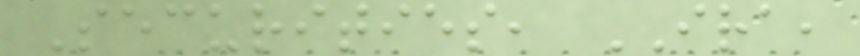Securities, IRA,
